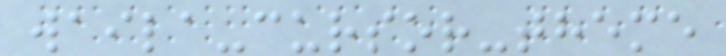waila-cursor-theme
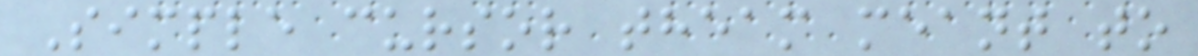Simple cursor theam meant to
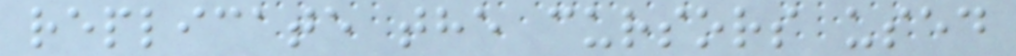replicate the cursors used
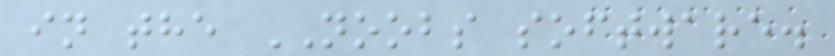in the NOOBS software.
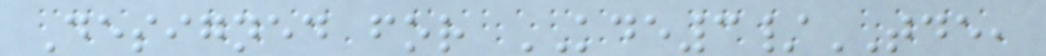Designed for KDE3/TDE,
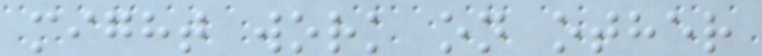might work on other
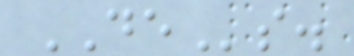DEs.
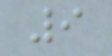9
